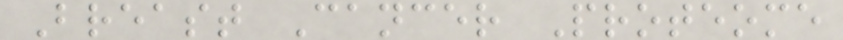Breast Cancer Proteome
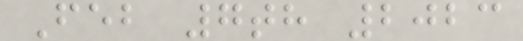Feb 7th 2023
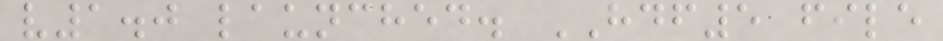v1.0 launched. HDF5 file
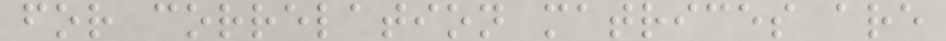for correlation matrices are
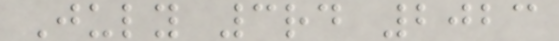July 3rd 2023
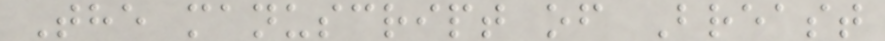The manuscript of Breast
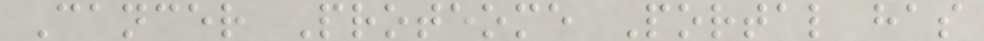Cancer Proteome Portal has
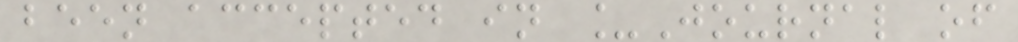been accepted in _Journal of
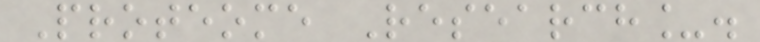Proteome Research_.
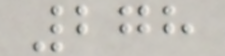278
